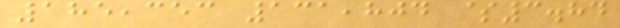185,353 131,804 $3.84
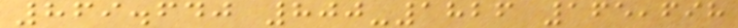869.640 800-1826 165,698
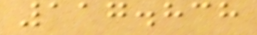117.838
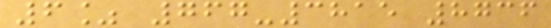6% 767-3815 8736
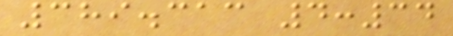389.313 4:34
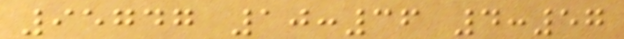95747 10:36 4:57
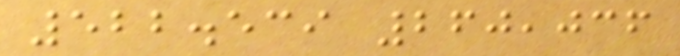522.539 260,036
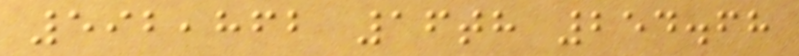592,862 16th 254.68
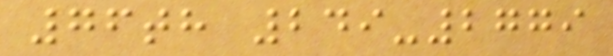76th 249-2779
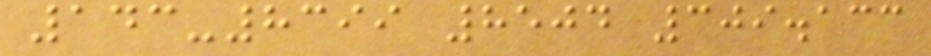143-8399 8504 309.133
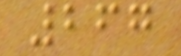267
